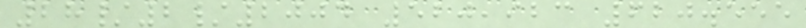28/2/2004 520,923 620.555
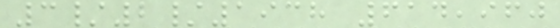3/2/1938 614,960
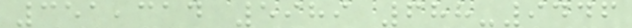351,314 5989 688-9446
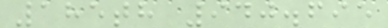185th 940.695
